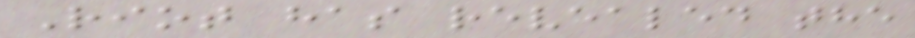Riot has revealed the
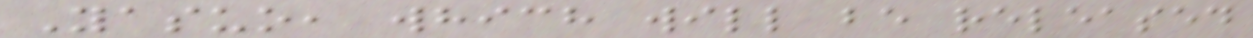Yasuo, which will be released
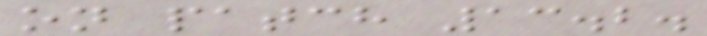on patch 13.2.
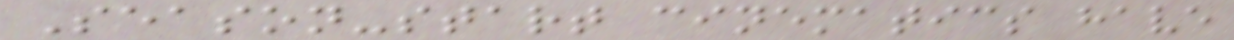Season-start cinematics have
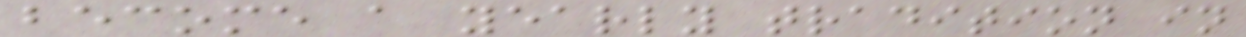become a yearly tradition in
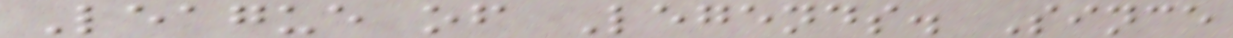League of Legends. Since
